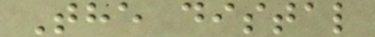The distal
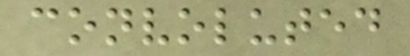convoluted
